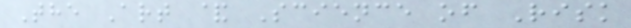The Art & Science of Risk
